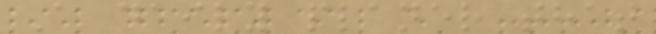A daily planer that
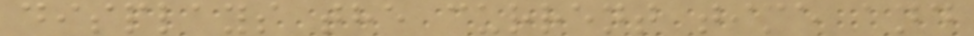displays the current time and
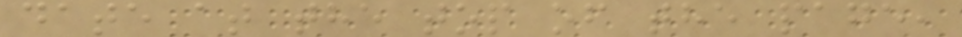date at the top of the page,
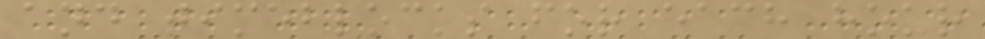and timeblocks for each hour
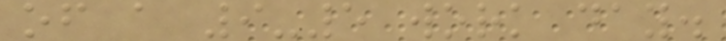of a 9-5 work day.
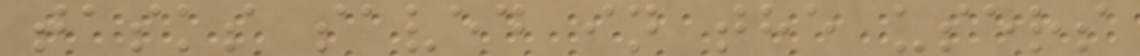tasks saved in the users
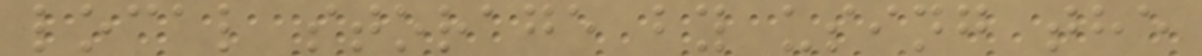local storage by using the
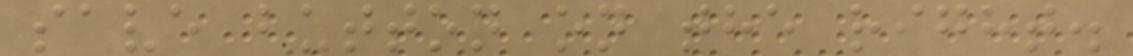save button on the right.
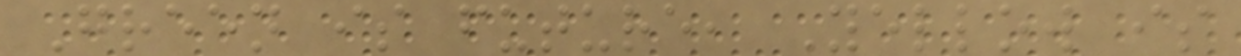Green is future, Yellow is
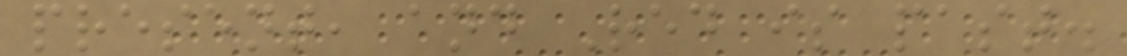present, and Red is past.
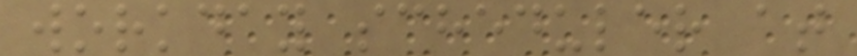workday scheduler at
